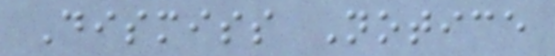Dismiss Notice
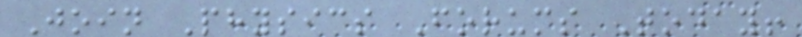Join Physics Forums Today!
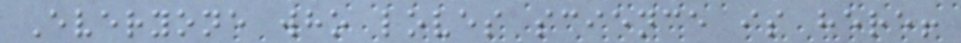Everyone who loves science is here!
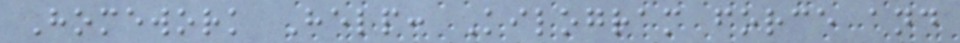Homework Help: Kilogram force and
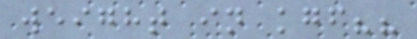weight in kgf??
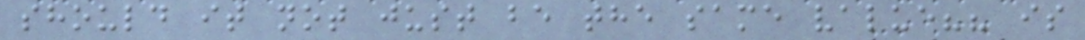should it not just be the same value?? is
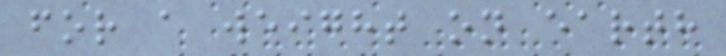for a weight on earth
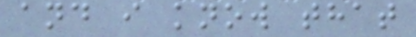and i know that
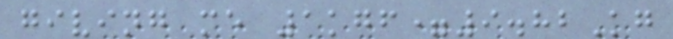giving me 1kgf=9.82Kg
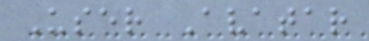User Avatar
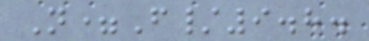N=F/9.8.
